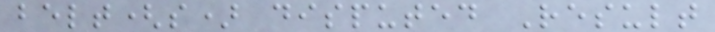belt(s) disputed Result
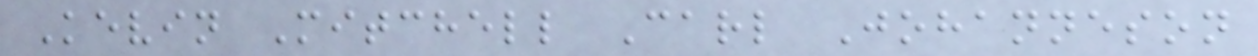Kevin Mitchell Carl Johanneson
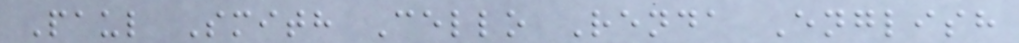Paul Smith Cello Renda English
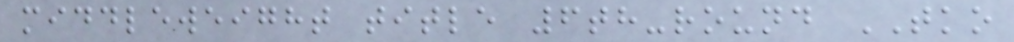middleweight title 6th-round TKO
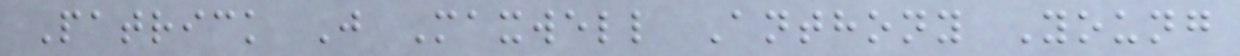Patrick J Maxwell Anthony Young
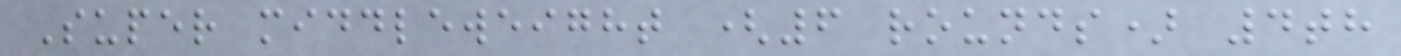Super middleweight (6 rounds) 4th
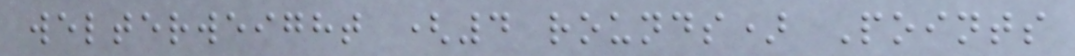welterweight (4 rounds) Points
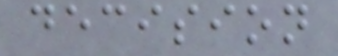decision
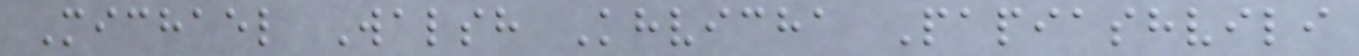Michael Walsh Khvicha Papiashvili
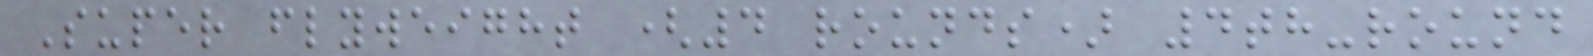Super flyweight (4 rounds) 4th-round
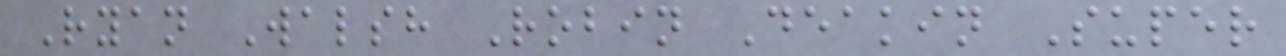Ryan Walsh Robin Deakin Super
